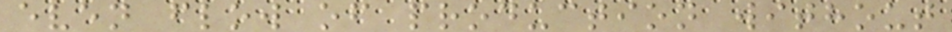even flow of production without
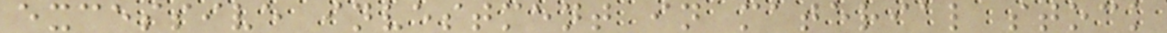excessive investment in material stock
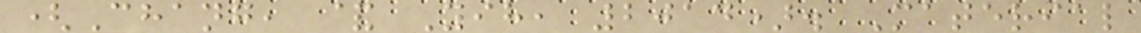(Chang, & Yih, 2014). Material
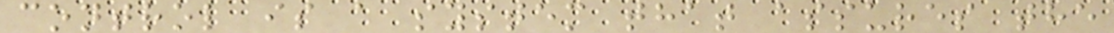control is a system that assures the
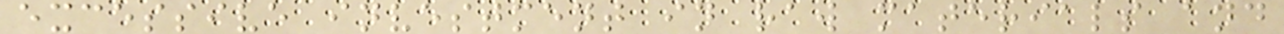excessive investment in raw materials and
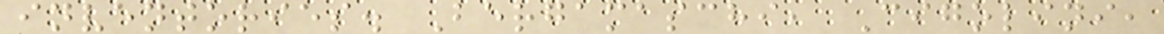inventories. Bergamaschi, Cigolini,
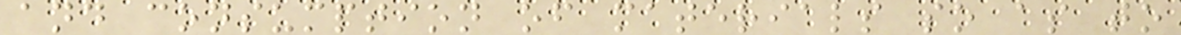and consumption of materials so as to
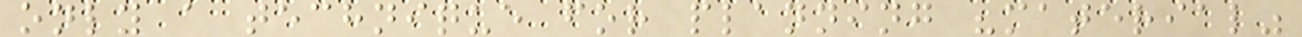only a technique for planning "material"
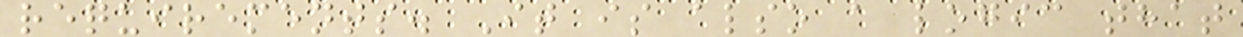requirements. It is also a logic that
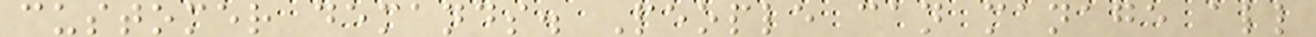customer demands. People can manage all
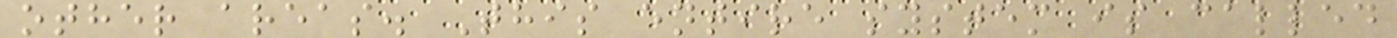other areas. This entire system is called
